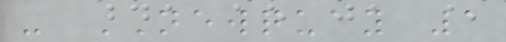- NEWQUAY 1
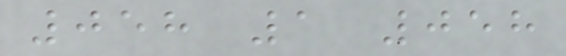058 1 058
